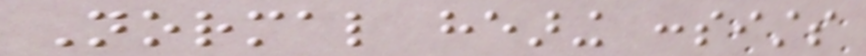Normal hearing consists
